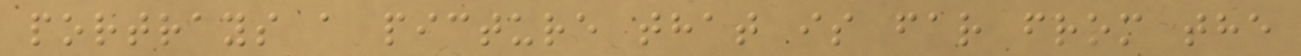portrays a picture that is far from the
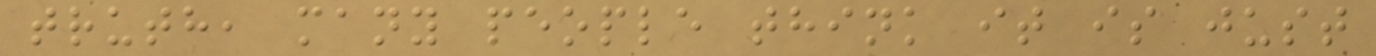truth, many people think it is just
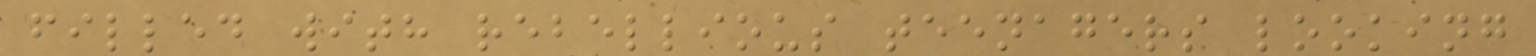filled with rebellious teenagers looking
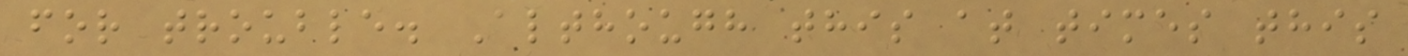for trouble. Although this at times this
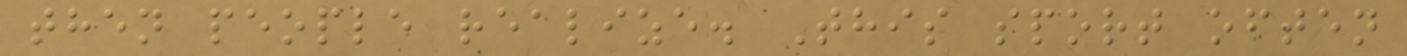then people realize. This sport often
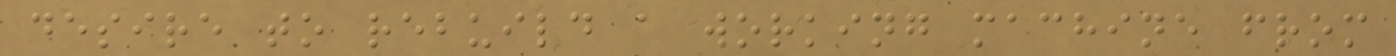desire to rebuild a working machine from
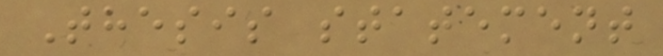Thesis statement
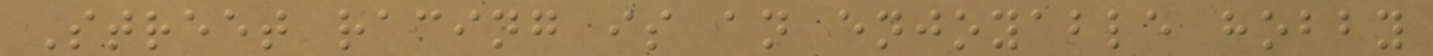Street racing is an enjoyable hobby
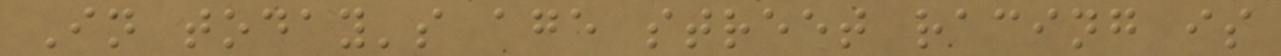In today's age street racing is
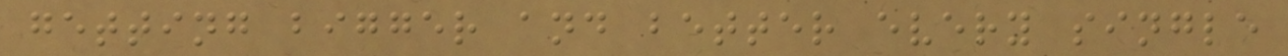getting bigger and better every single
